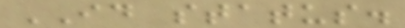ID status.
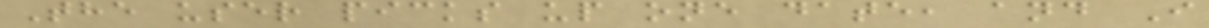The user picks up one date, and I
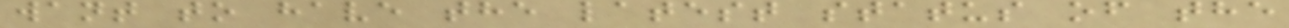want to have the latest status of the
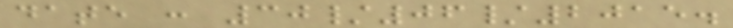date : 30/06/2015.
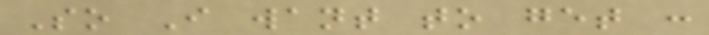So I want to get :
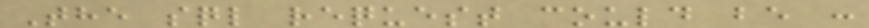The sql request could be :
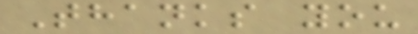Thanks you
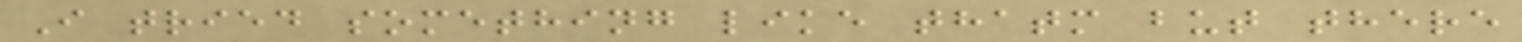I tried something like thatm but there
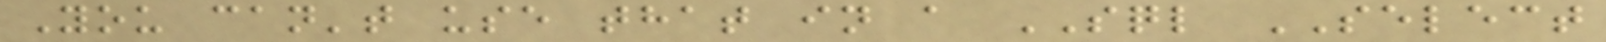You can't use that in a SQL SELECT
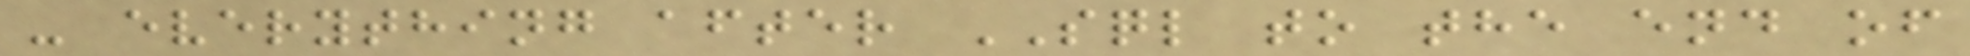- everything after SQL to the end of
